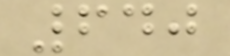640
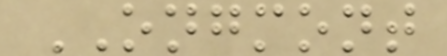ONGMONT
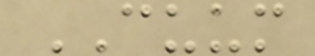CUUM
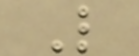L
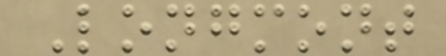Longmont
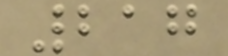217
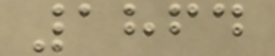1864
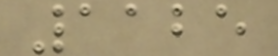1125
